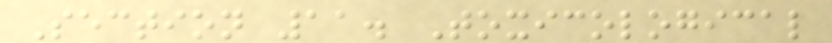Section 11. Toxicological
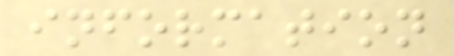information
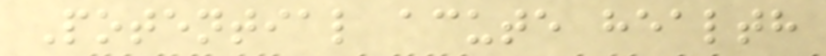Potential acute health
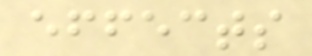effects
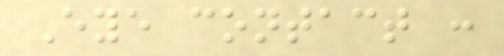Eye contact :
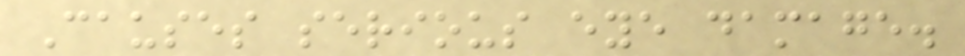Causes serious eye damage.
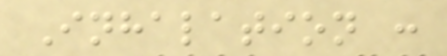Inhalation :
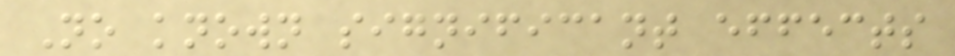No known significant effects
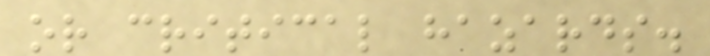or critical hazards.
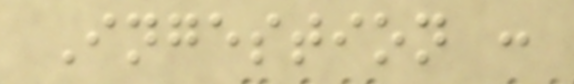Ingestion :
